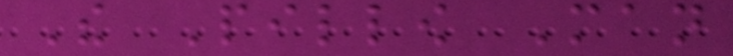The Pillow Man
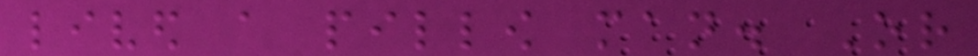lived a pillow man. Or
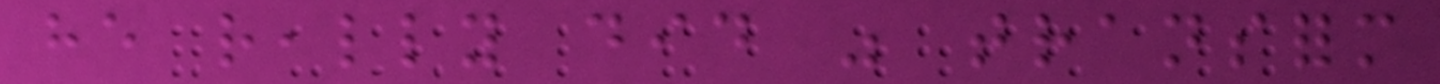he really did was transform
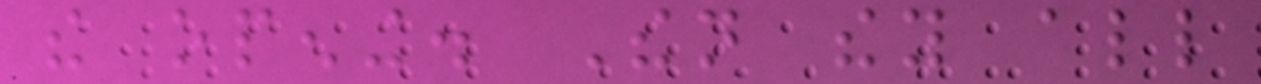the opening. Then they all
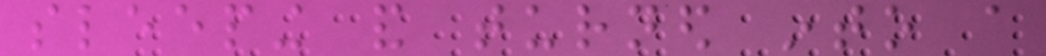sleeping and turned into a
